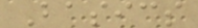Basics
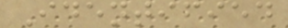Identified
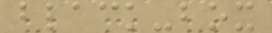black-box
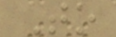To
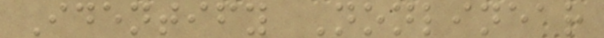Identify Nonlinear
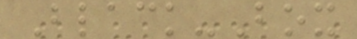Black-Box
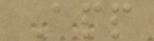App
